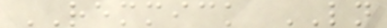REMMICK LN
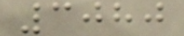3080
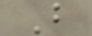B
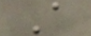A
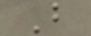B
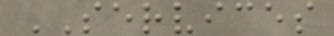SERVICES
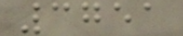3751
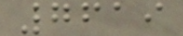7619
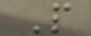P
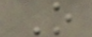O
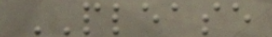PLEASE
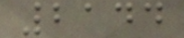2144
